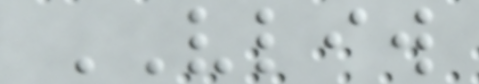VLIW
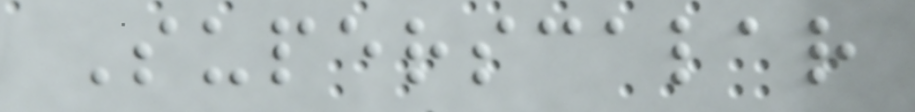Superscalar
